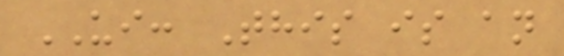UI: This is an
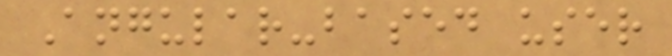Angular-based user
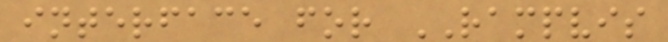interface for RAMPVIS
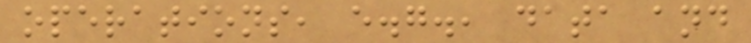operations, e.g., data and
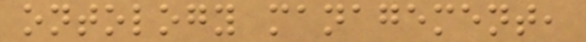ontology management,
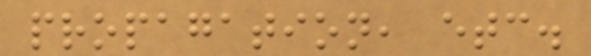propagation, etc.
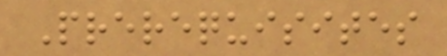Prerequisites
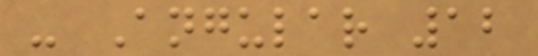- Angular 12
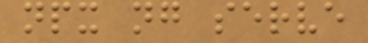npx ng serve
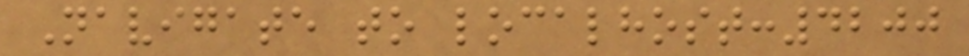Navigate to localhost:4200
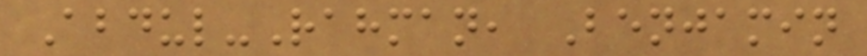Abdul-Rahman, Benjamin
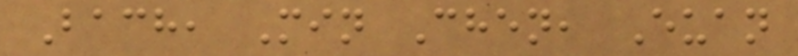Bach, Min Chen, Euan
